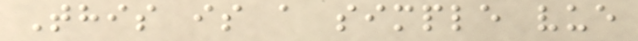This is a simple vue
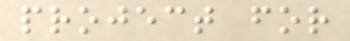project for
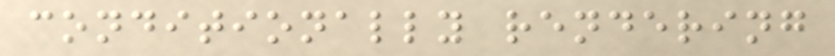conditionally rendering
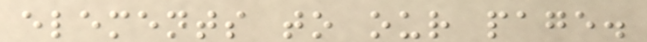elements to our page.
